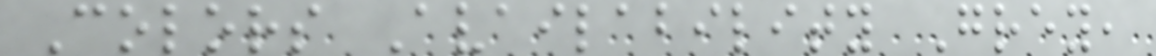Colors Availability Grey,
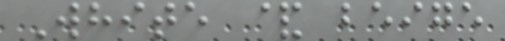White & beige
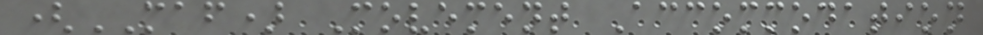(MAF) Movement Accommodation
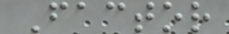Factor
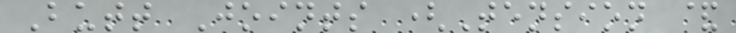Butt Joints (Tension &
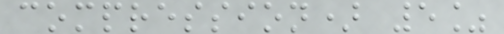compression) 5%
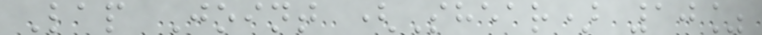Lap Joint (Shear) 10%
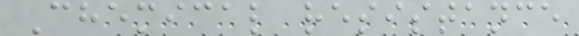Chemical resistance
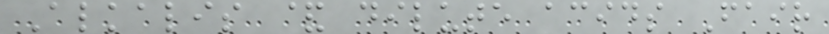Alkalis & dilute acids Fair
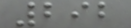292
